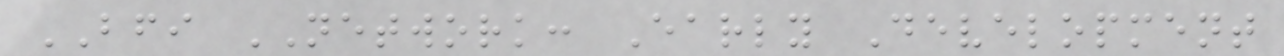BFI NETWORK: Early Development
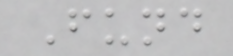Fund
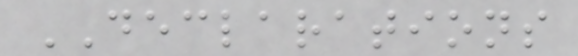DECLARATIONS
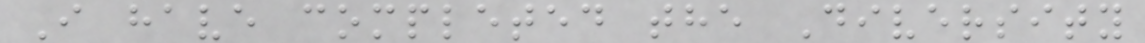I have completed the Diversity
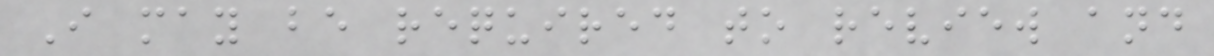I may be required to review and
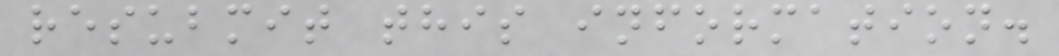resubmit this information.
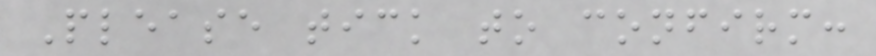Please tick to confirm:
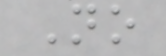No
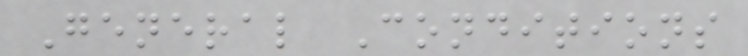General Conditions
